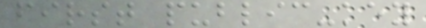first public-key
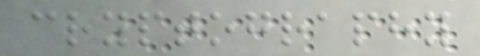cryptography
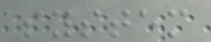system
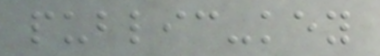public-key
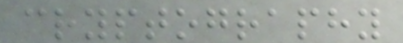cryptography
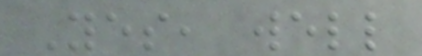Yes, well
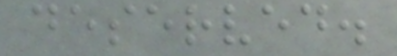deserved.
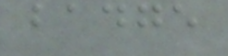badge
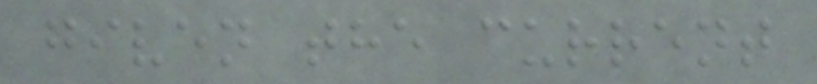given the current
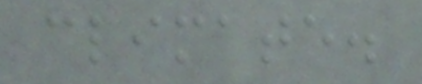climate.
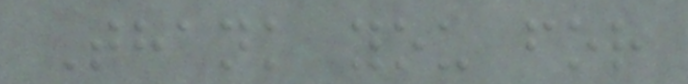Thank you for
